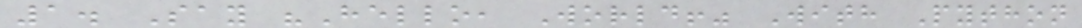1. Say "Hello, World!" With Python
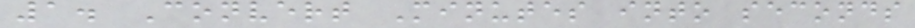1. Convert Minutes into seconds
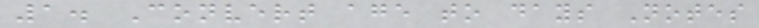1. Convert age to days Notes
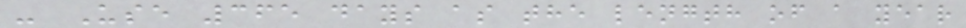- Use 365 days as the length of a year
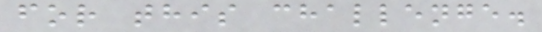for this challenge.
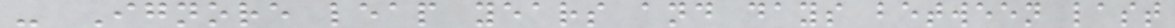- Ignore leap years and days between last
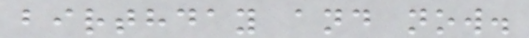birthday and now.
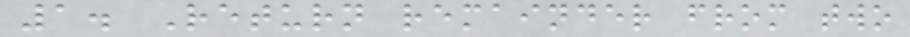1. Return remainder from two
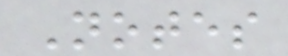Notes
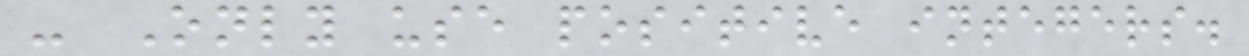- Only use positive integers.
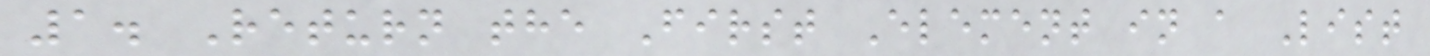1. Return the First Element in a List
